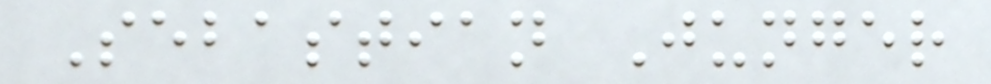Sebastian Junger
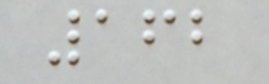162
